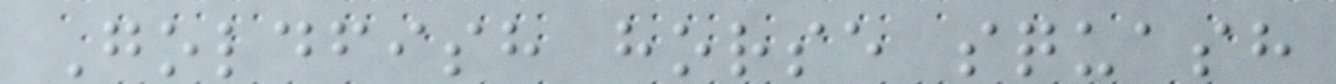Goldfish horse squash
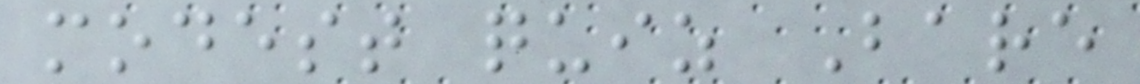modest quiz Bare
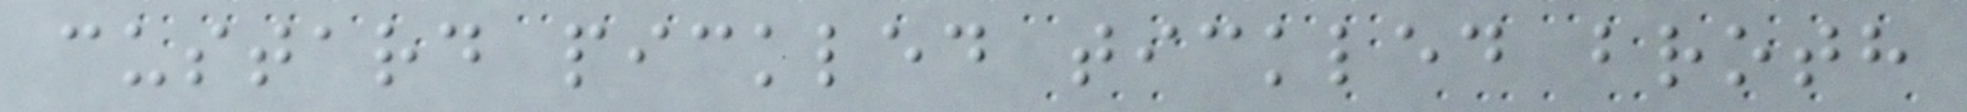custard pickled tickled broth
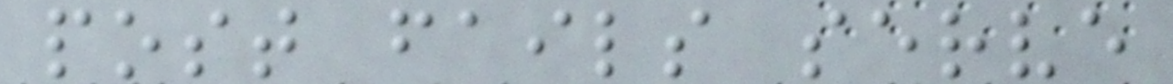post fails serve
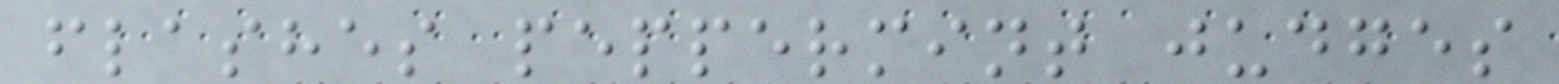flashes peppermint judges
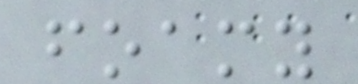foamy
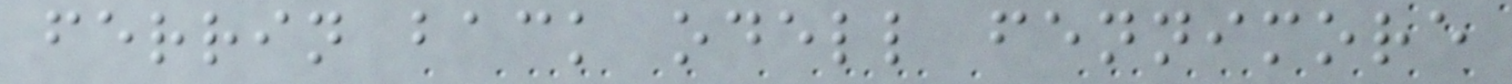ferrin back odell fennimore
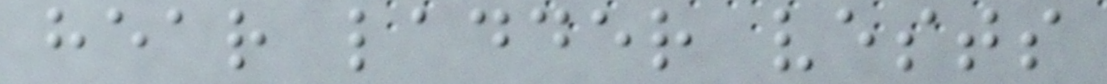hear ladder vests
